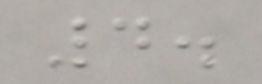4.
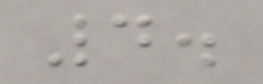4.
